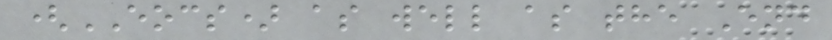(EOCS) as well as the End
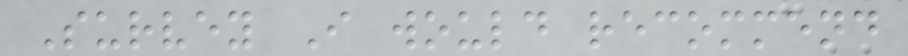Survey I would recommend
